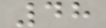48
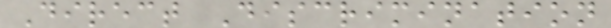Direct Discrimination
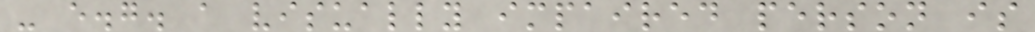- e.g. a visually impaired person is
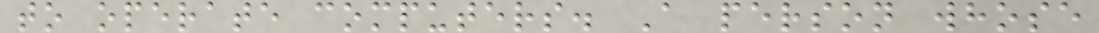to operate computers. A person whose
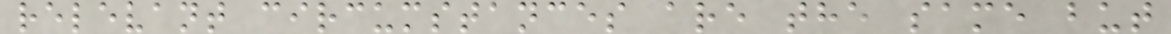relevant circumstances are the same but
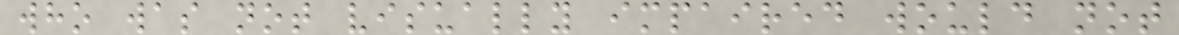who was not visually impaired would not
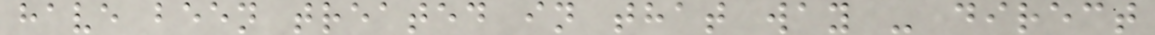have been treated in that way - direct
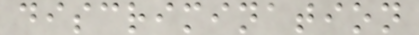discrimination
